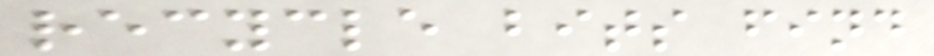recycle bits find
